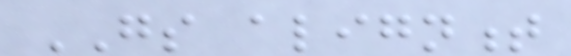GS alignment
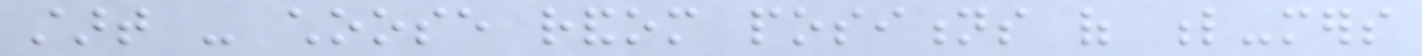start - choose random positions of l-mers
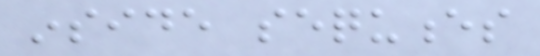inside sequences
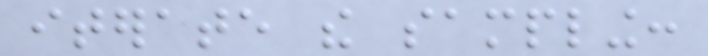iterate the sampling:
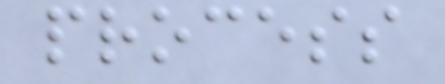process
